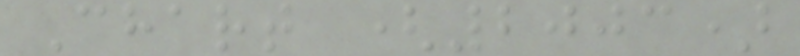Chart (2003)
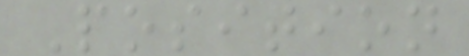Position
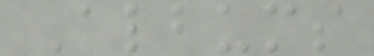Albums
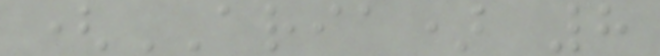(ARIA) 8
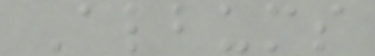Albums
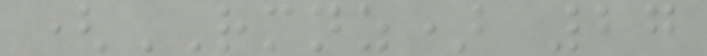(RMNZ) 27
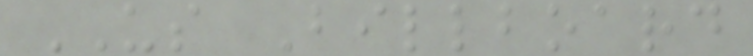US Billboard
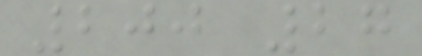200 27
